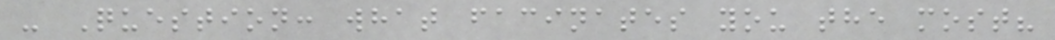- Question: what facinates you the most?
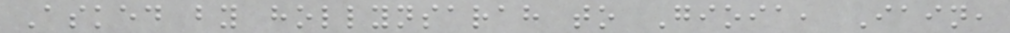Asked by hollynsarah to Gioia, Iain,
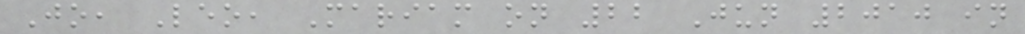Jo, Leo, Mariam on 22 Jun 2010 in
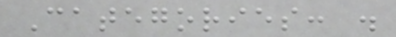Categories: .
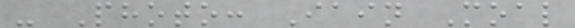- Photo: Iain Moal
